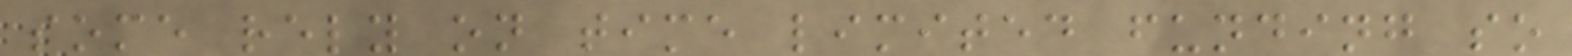some rely on time limited funding so
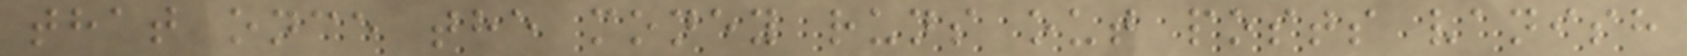that once the money runs out posts vanish
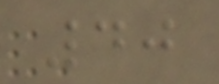40
